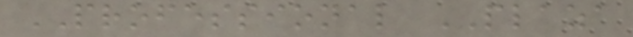PROFESSIONAL PLAZA
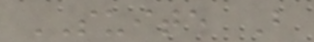SUITE B
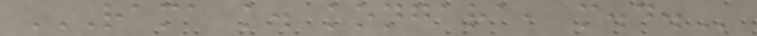RAMA K. KONGARA, M.D.
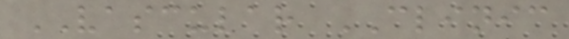VASCULAR CLINIC
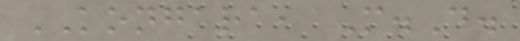KONGARA, M.D.
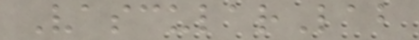VascularLab
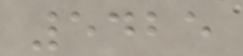5425
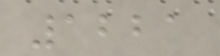1221
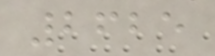2625
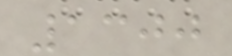1300
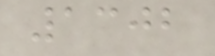1302
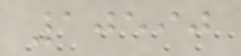10590
